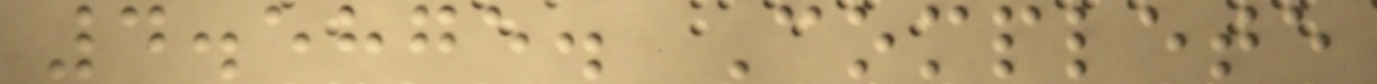4.5875. Complete
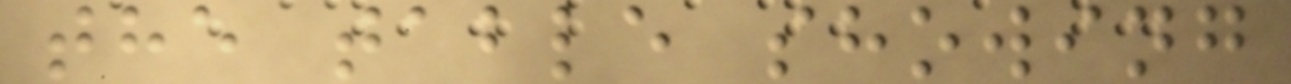the table showing
